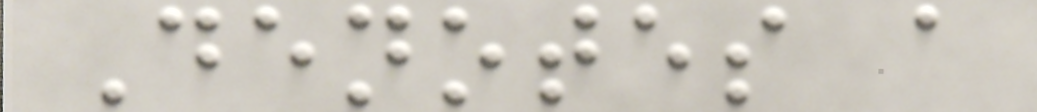Denotes a
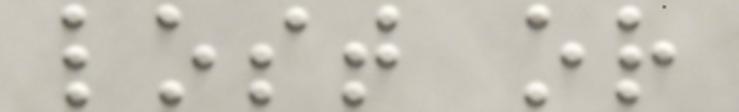lost or
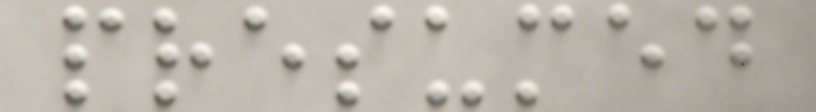presumed
